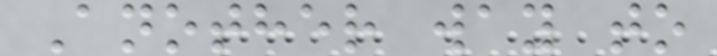Another way to
